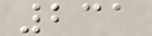231
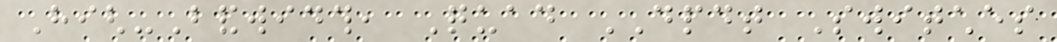High-Bandwidth, Quad DPDT Switches
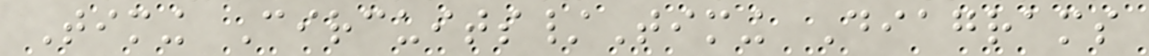Timing Circuits/Timing Diagrams
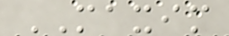MAXIM
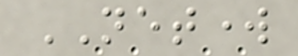NETWORK
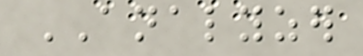ANALYZER
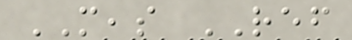MEAS REF
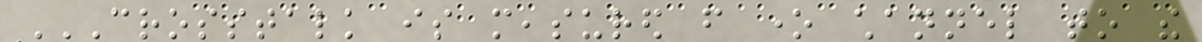CROSSTALK IS MEASURED FROM ONE CHANNEL TO THE
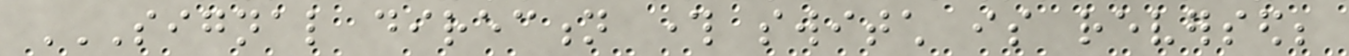SIGNAL DIRECTION THROUGH SWITCH IS REVERSED;
